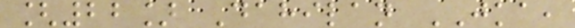[22] Dahilan JKA,
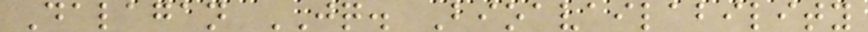Dalagan JQ. Bioavailability
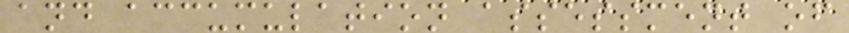and accumulation assessment of
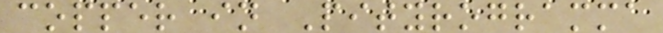copper in Pityrogramma
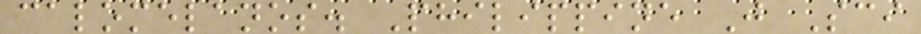calomelanos. Philippine J Sci
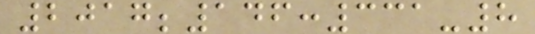2017;146:331-8
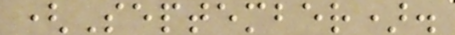(September).
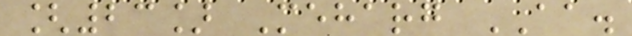[23] Meharg AA.
